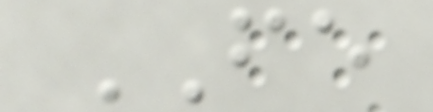FE
